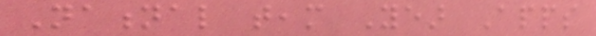National team Year Apps
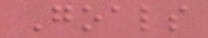Goals
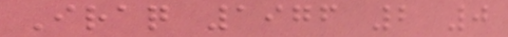Iraq 1976 2 0
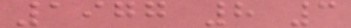1977 8 3
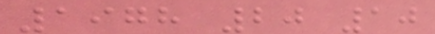1978 20 10
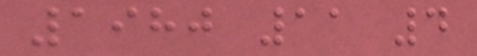1980 11 4
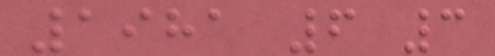1981 6 3
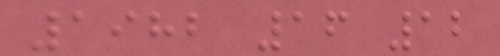1982 16 12
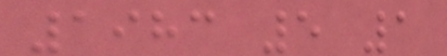1983 5 1
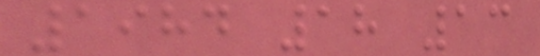1984 18 13
